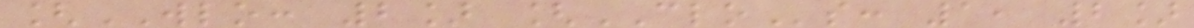[WLO: 2] [CLOs: 1, 2]
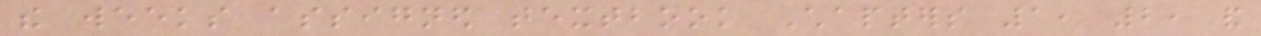the weeks assigned textbook Chapters 1, 2, and
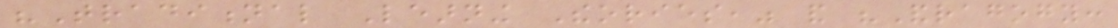"Traditional Learning Theories," and "Andragogy:
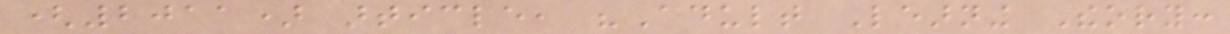(2011) article, "Adult Learning Theory:
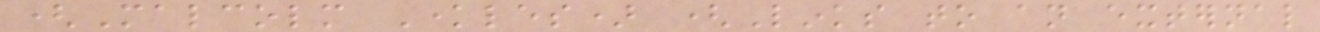(Malcolm Knowles) (Links to an external
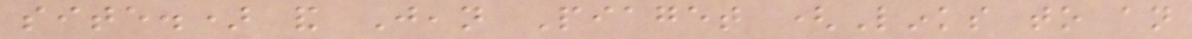site.) and Jean Piaget (Links to an
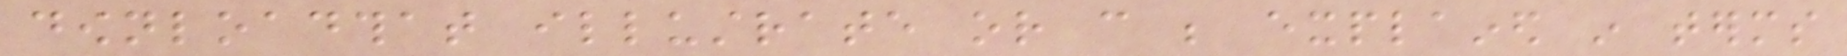downloadthat illustrate or can be explained in terms
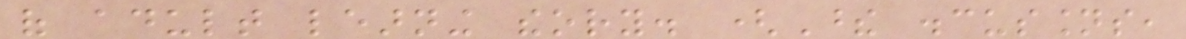of adult learning theory. (These discussions,
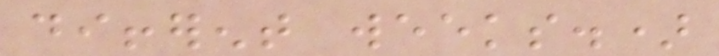different weeks.)
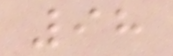98
